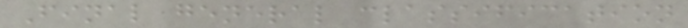Final general classification
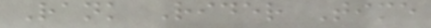Rank Rider Time
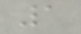1
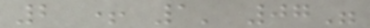2 + 1' 07"
